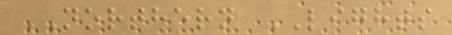NORTHERN LIGHTS
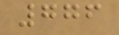776
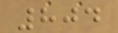804
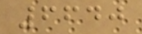6640
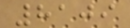8109
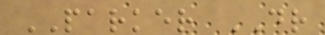PARKER DR
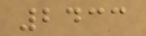2433
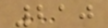210
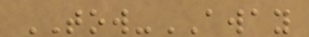TOW-AWAY
